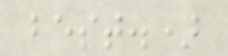best.)
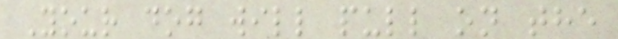Your dog will pull on the
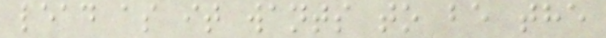lead as it wants to be the
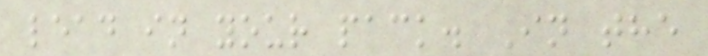lead in your pack. In the
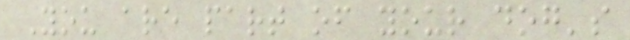You are part of your dog's
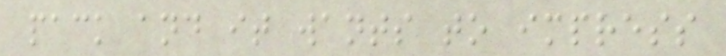pack and it wants to impress
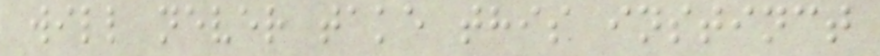will never take this instinct
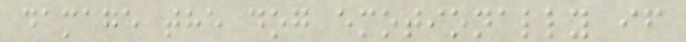damage the dog emotionally if
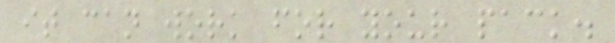it can work for your pack.
